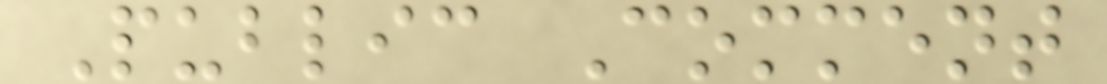Public Comment
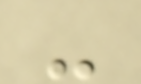-
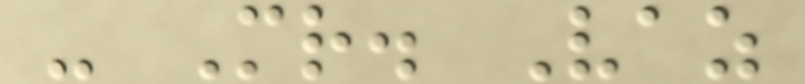- Mr. Vaz
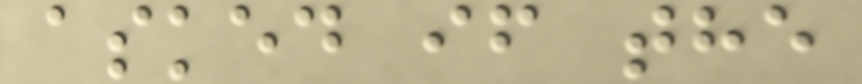asked if the
